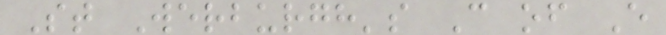St Werburgh's C of E
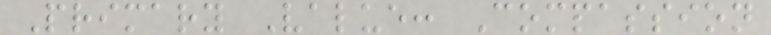Primary Value: Compassion
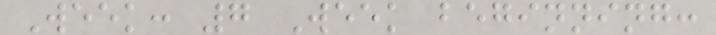Week: 7 Week beginning:
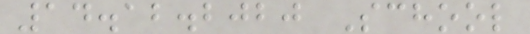14.12.2020 School
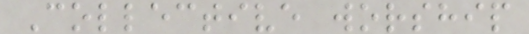Collective worship
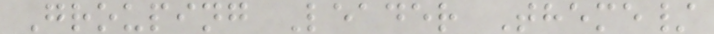Grouping Leader Theme/
